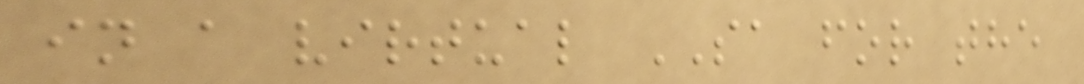in a virtual SA for the
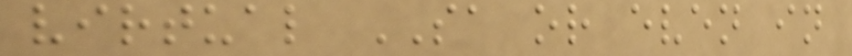virtual SA or even in
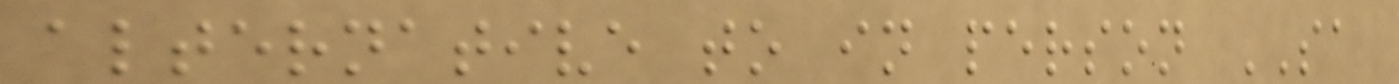alternative to in person SA
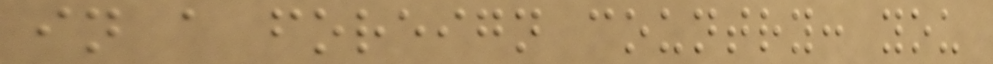in a foreign country: you
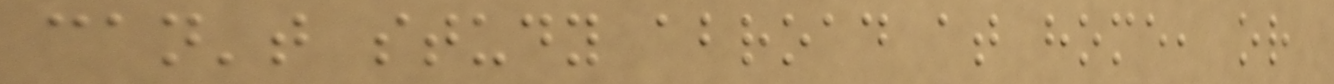can't study abroad at home, or
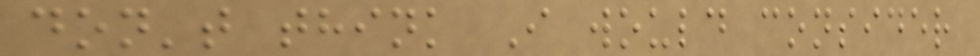don't think I would consider
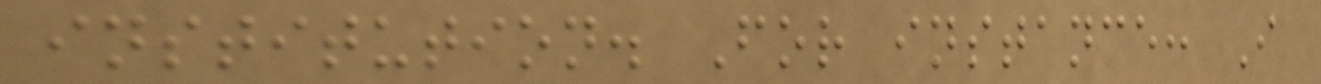institution. For instance: I
